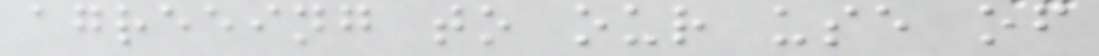agreeing to our use of
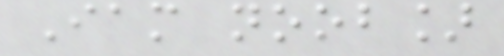Iam noob]
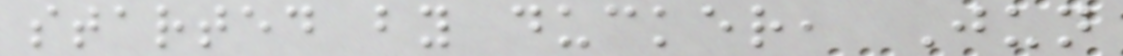started by ducker, Jun
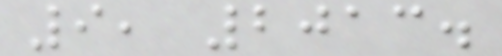9, 2013.
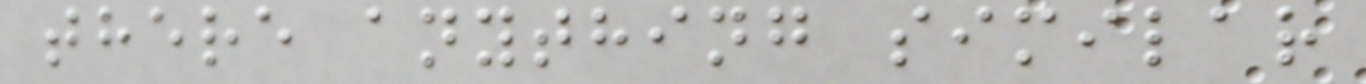there anything similar
